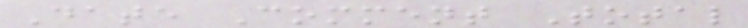Date Comment Total
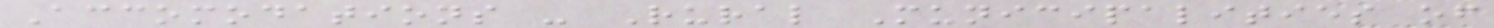Accomodations - Rural Municipalities of
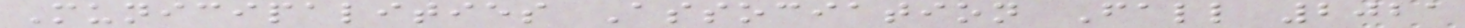Municipalities Association Fall 2021
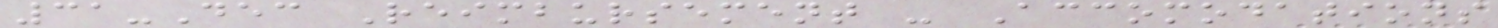31-Dec Reimbursement - Accomodations
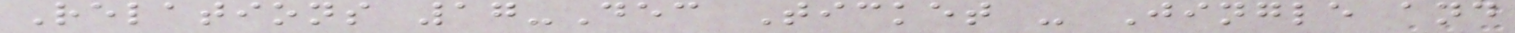Relations 17-Dec Ticket - Jingle and
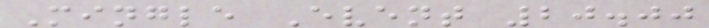Mingle Event 20.00
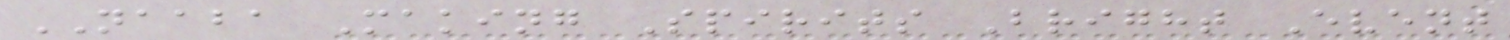NAABA Making Spirits Bright Event
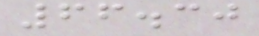66.30
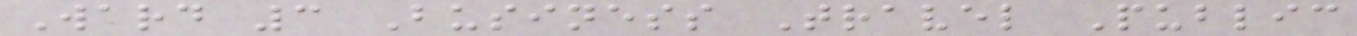Ward 3 Business Travel Public
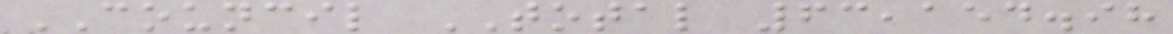COUNCIL TOTAL 63,154.98
